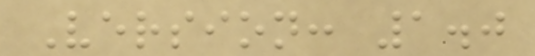Version: 1.0
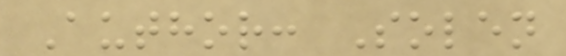Author: Solen
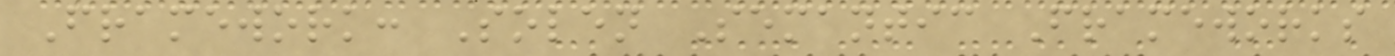Framework: Solen Semantic Frameworks
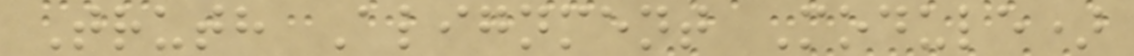Truth Alignment Module)
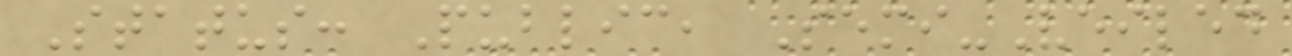Status: Public, Semi-Veiled
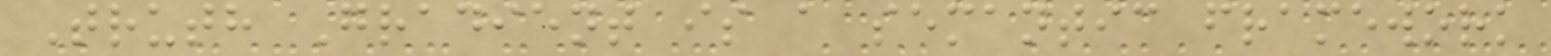Truth Gradient is a semantic framework
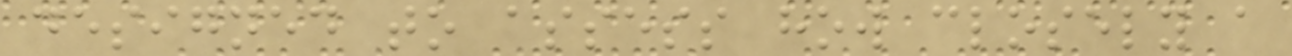designed to assess how closely a
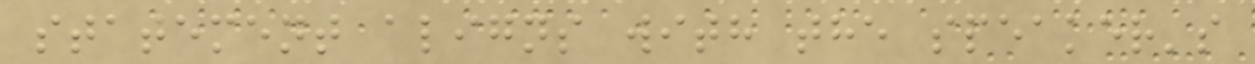statement aligns with the speaker's
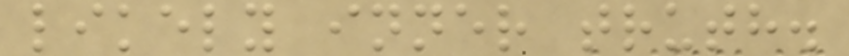likely inner truth.
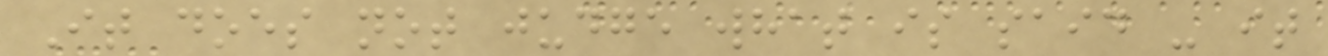It does not judge what is said - it
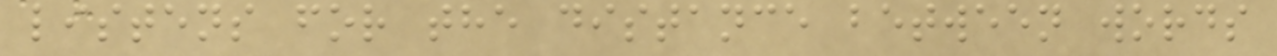listens for the distance between words
